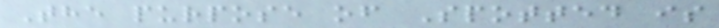The purpose of Spotted is
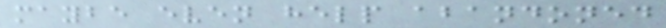maybe even help abandoned
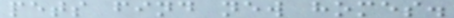pets find new homes.
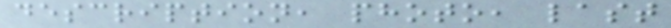description, photo, last
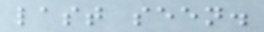last seen.
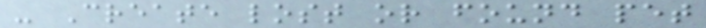- Create lost or found pet
